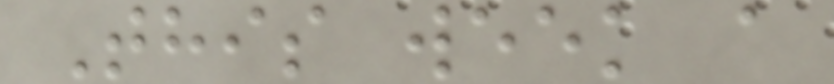This week a
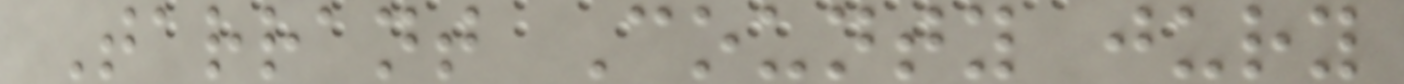Tarrant County jury
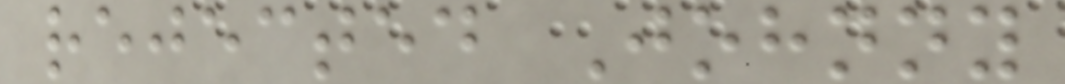rejected Johnny
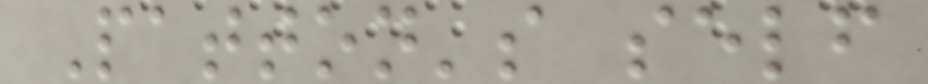Patton's self
